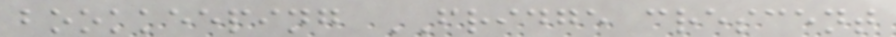bookkeeping FRIDGE crescent
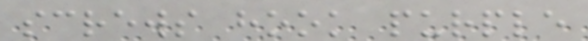screws hook purple
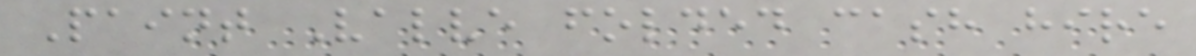Paint Valve folded cash hire
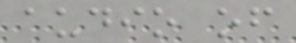audio of
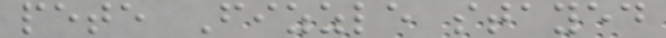pete Fizzle stayed
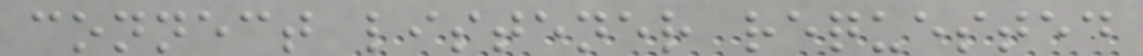connect listener requested
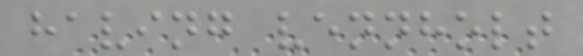having vennholt
